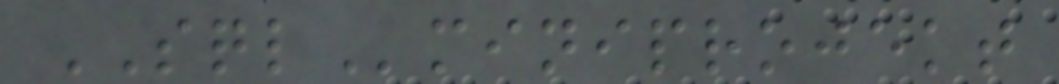SQLminiprojekt
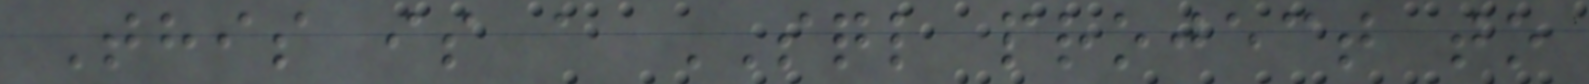This is a SQL project to
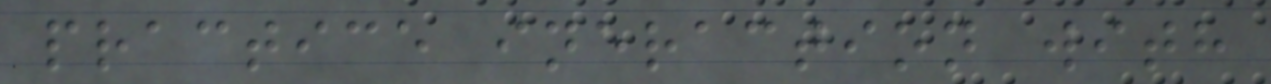practice ineraction with
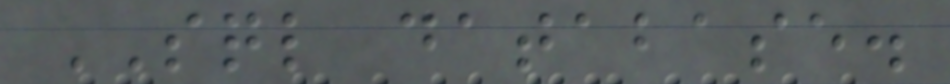SQL database.
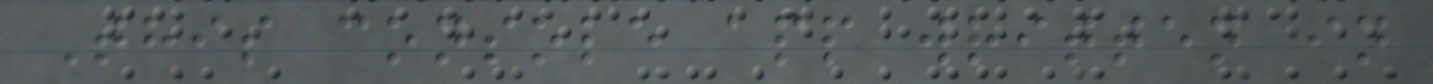This console app written in
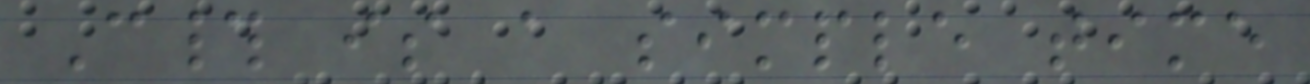C# is a simple time
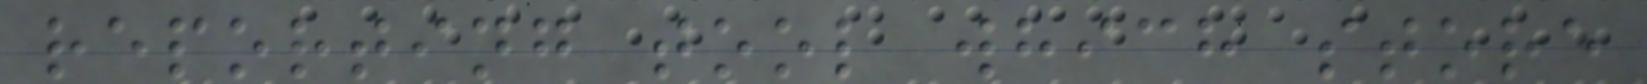reporting tool which store
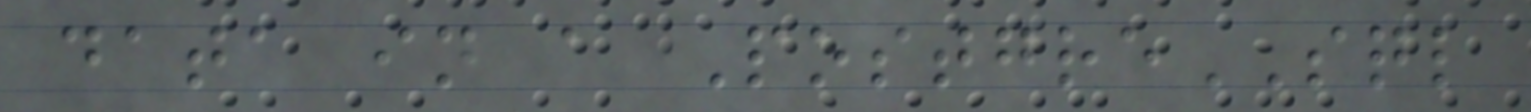data in a PostgreSQL
